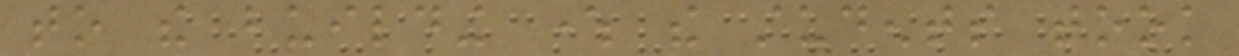to the building where the students took
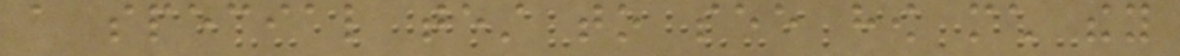a special test to see how much they
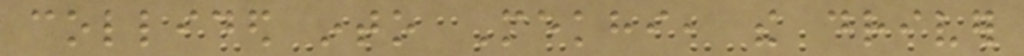collided into Mekhi, the driver
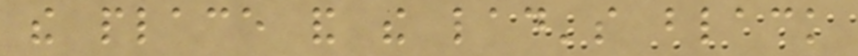the place and the lad's black
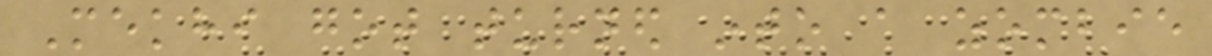Mekhi got turned into a zombie
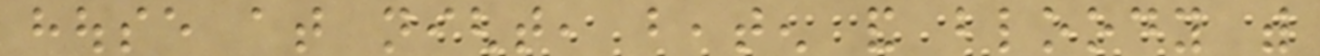house at night, beaten and bloody with
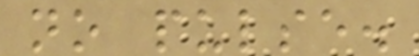no pulse.
